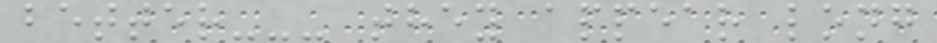better--- they appear long
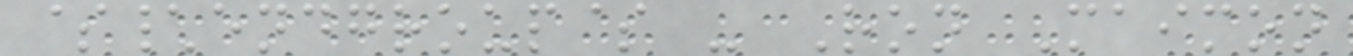$\endgroup$ - Ron Maimon
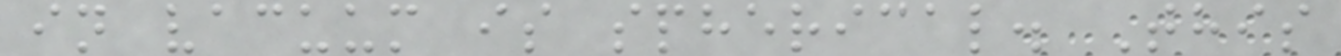in vacuum is spherical. This
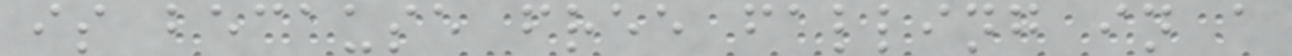is because free falling in a
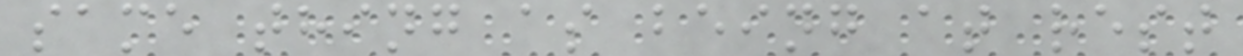same thing as being at rest
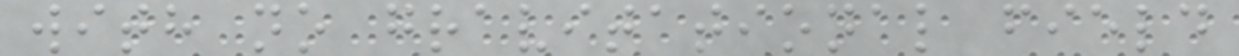with no gravitational field
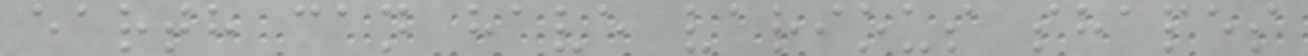earth can have various shapes
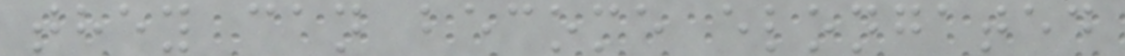they can become elongated
